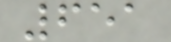651
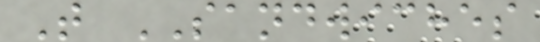T SANDWICHES
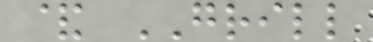& GRILL
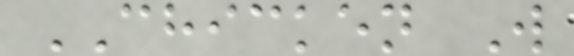CHICKEN W
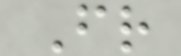Fr
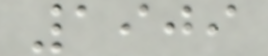1909
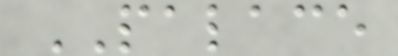PALACE
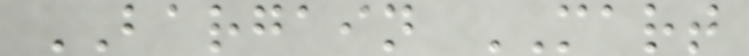BARGAIN MART
